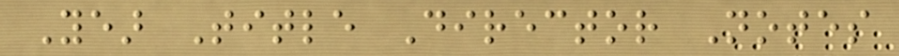Year Title Director Notes
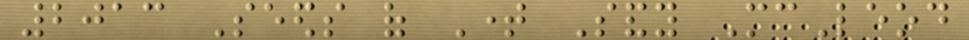2013 Seeds of Time Sandy McLeod
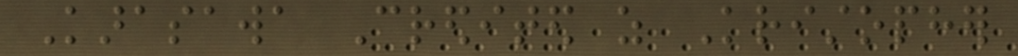Karasawa Credited as Kristopher
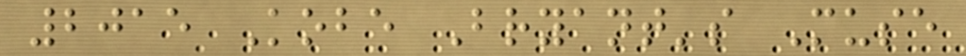2015 Kobe Bryant's Muse
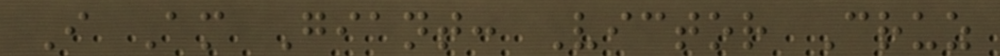I Am Giant: Victor Cruz
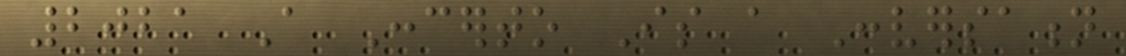2021 A Concerto Is a Conversation
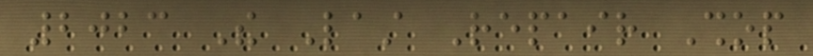2023 The Last Repair Shop
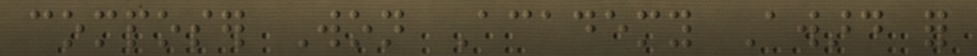composer Won Academy Award for
